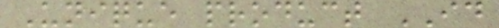Unique product ID
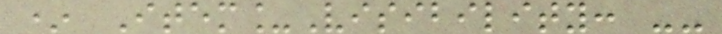* Item_Visibility: --
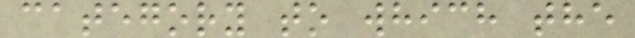category to which the
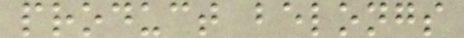product belongs
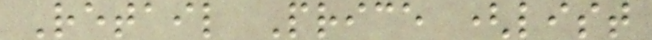Retail Price (list
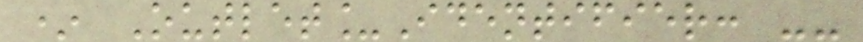* Outlet_Identifier: --
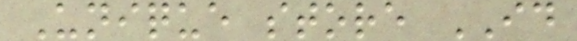Unique store ID
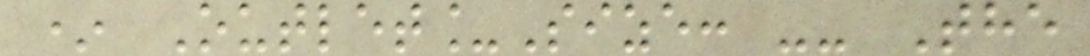* Outlet_Size: -- The
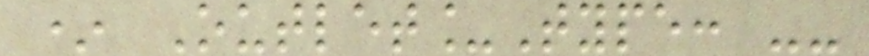* Outlet_Type: --
